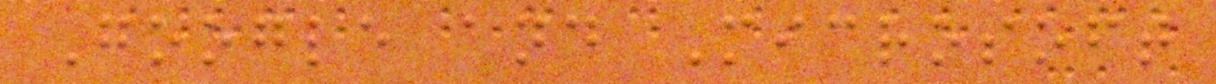Google and Microsoft
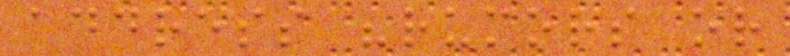address "rumors or
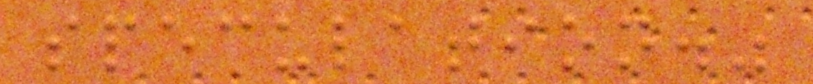speculation."
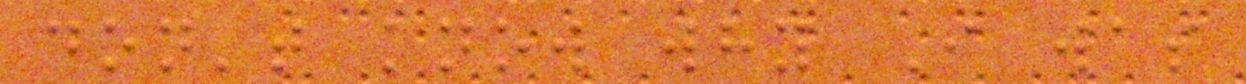don't know why I was
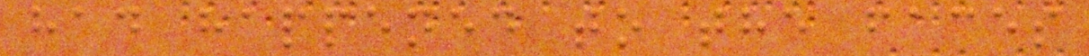had happened to the faces
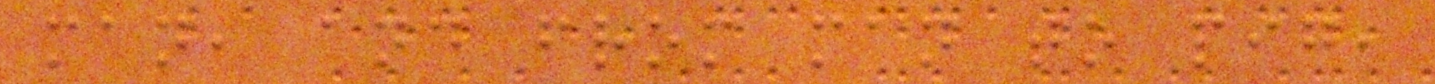man, and from man to pig,
